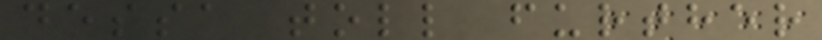dessa toll further
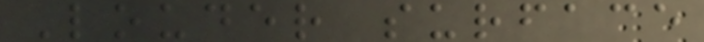Louder surface
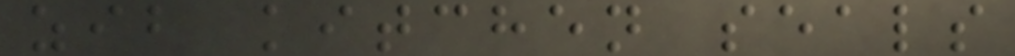zib kitchen seals
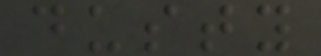dusty
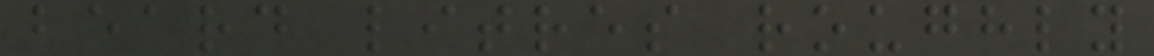beard litres roughly
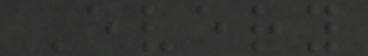Every
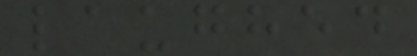laughed
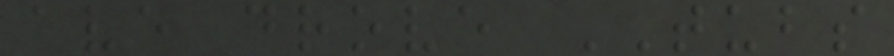ave drove TUBS
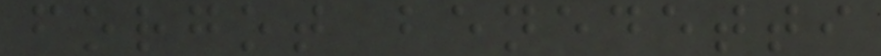forgot benedetti
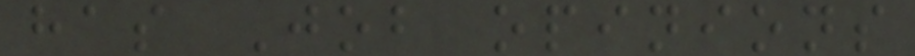has Job opinions
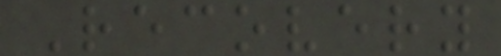Recovery
